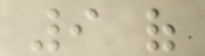9 of
